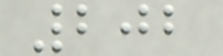202
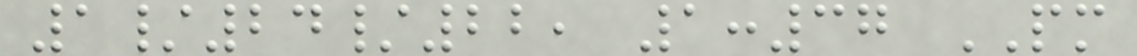1/24/22, 1:37 PM
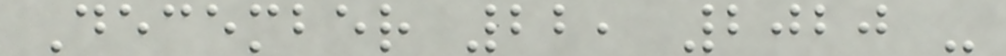December 22, 2020 -
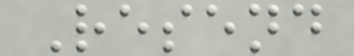Resend
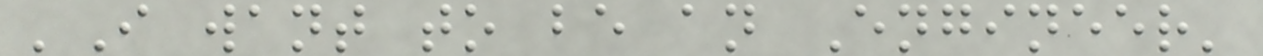'I want to be an Engineer'
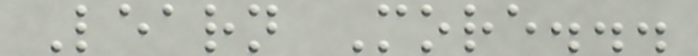Learn More...
